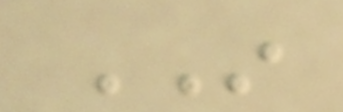IN
